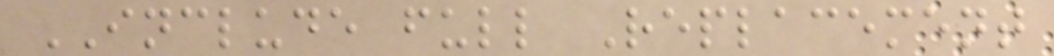INCLUDE full Replacement
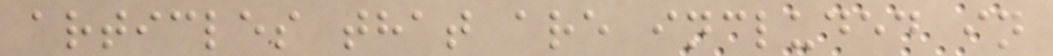articles that are included in
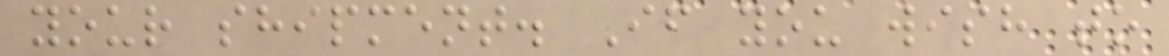your shipment. If you wish to
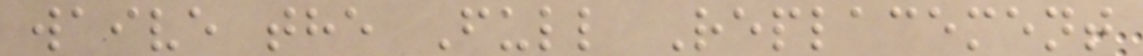waive the Full Replacement
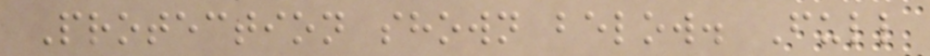Protection shown below. Full
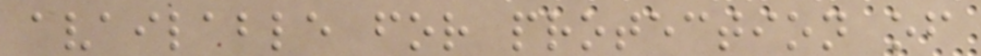available for protection of
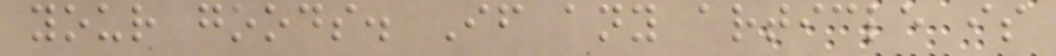your goods. If any article is
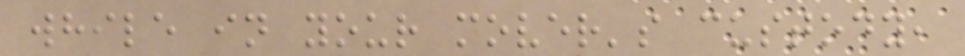while in your mover's custody,
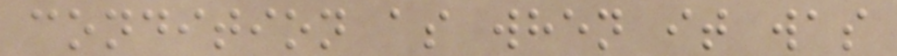condition as when it was
